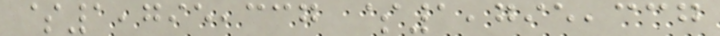$1,795,337 $1,795,337
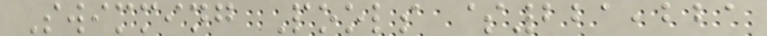Swimming Pools $221,221
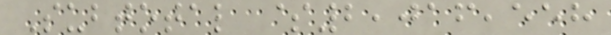Subtotal $2,016,558
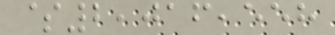$2,016,558
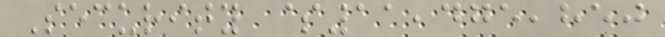Security $11,475,850
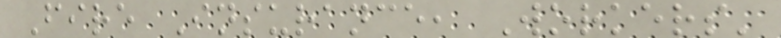Fire Insurance, Workers'
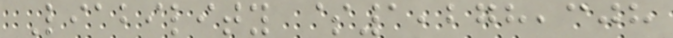Liability $1,278,308
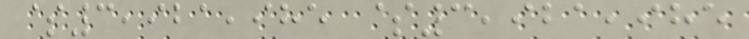$3,921,985 $3,921,985
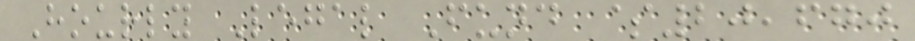Hourly Legal Fund $20,670
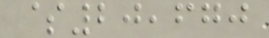$20,670
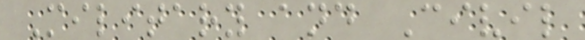Military and Civil
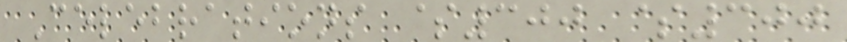Celebrations $300 $300
